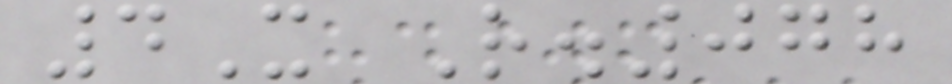4X R.078
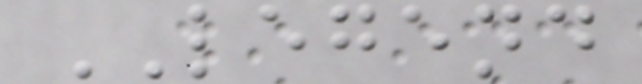LEGEND
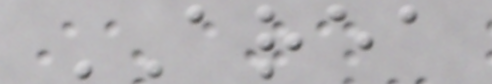AREA
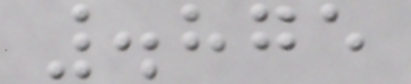.875
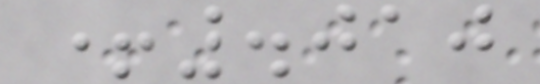+.010
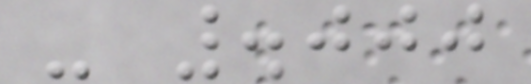- .000
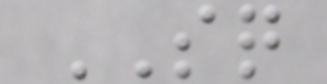SQ
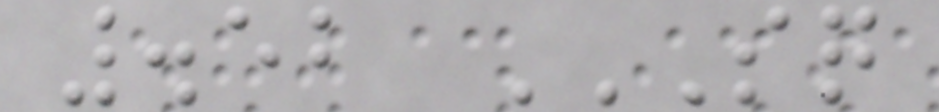.52 SQ
